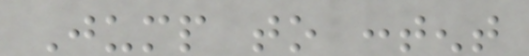Jump to content
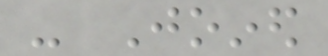- Joined
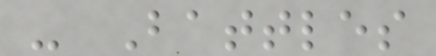- Battles
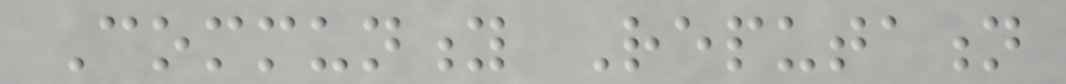Community Reputation
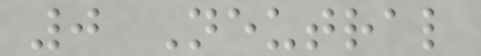0 Neutral
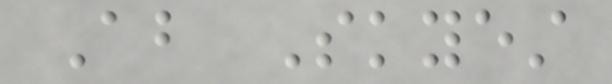About Skyest
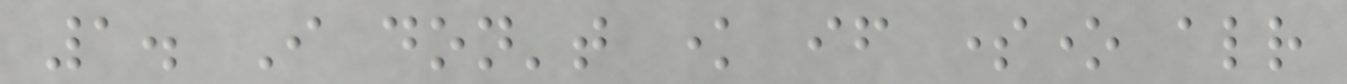1. I don't know if someone already
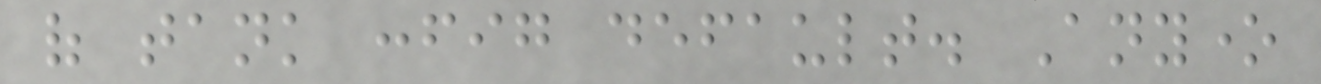of tank config default. Anyone
